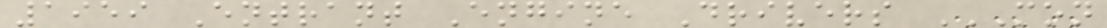1959 Entrant Engine Drivers MON
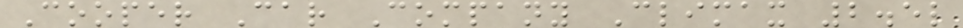Cooper Car Company Climax 2.5l
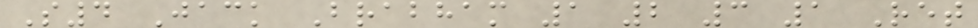S4 Jack Brabham 1 2 3 1 Ret
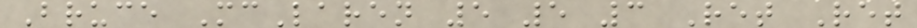Bruce McLaren 5 5 3 Ret Ret
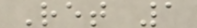Ret 1
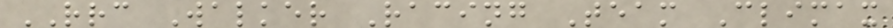RRC Walker Racing Team Climax
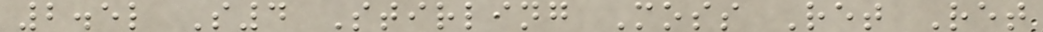2.5l S4 Stirling Moss Ret Ret
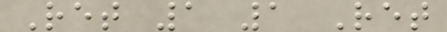Ret 1 1 Ret
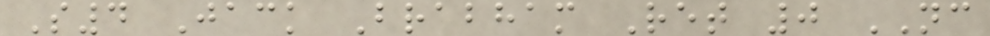S4 Jack Brabham Ret 0 NC
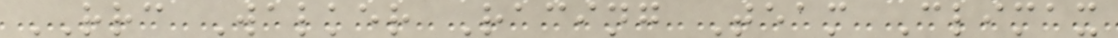RRC Walker Racing Team Climax
